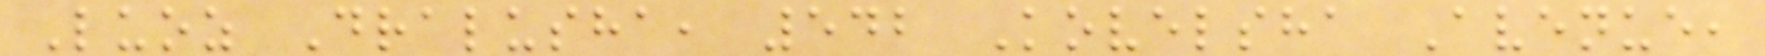Luoz Dralusha, 542 Kovelsha Avenue,
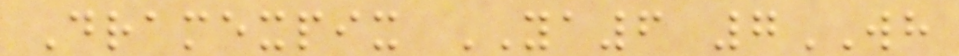Dramexpix YA6 7WH
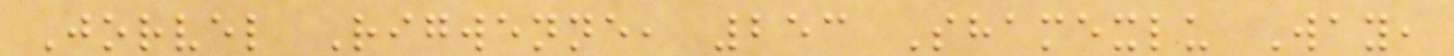Jorvel Rigwenne, 253 Shamexlu Way,
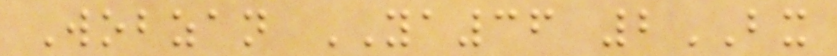Wobzan YA36 2BX
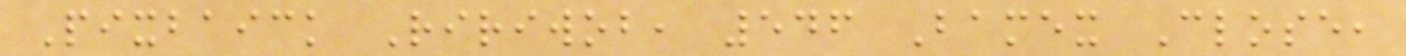Pixbaick Ririwob, 546 Bamex Close,
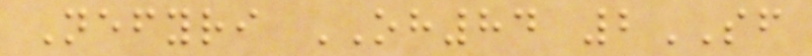Nefyri OH84 2SF
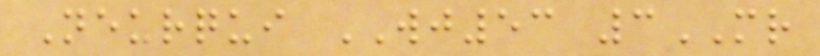Neurqui WJ53 3MR
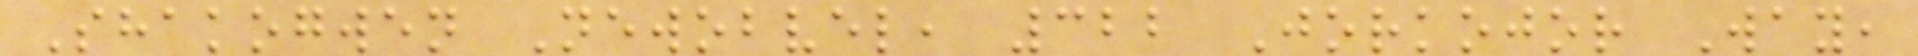Shakogwen Newobvel, 322 Jorkojor Way,
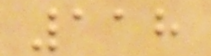118
